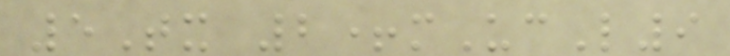5Tx 2+mUcL9
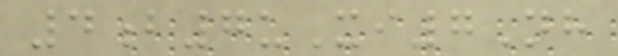4b7uXi7Nh
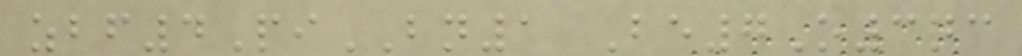zbf4PiBN1 Be7O3nc
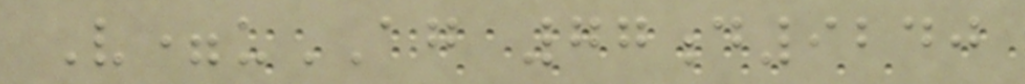V=uAG 77d9240
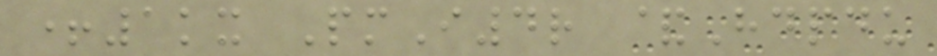+1kx PmI4r &Hdpdu
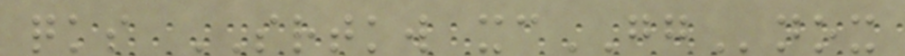qks SRTKW xcGGnox
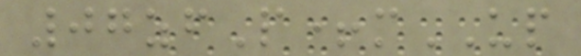07zfP+mUP
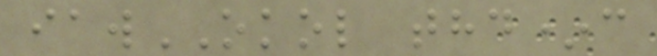iawOKOL thd*c
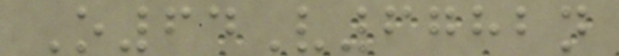O64V6782n
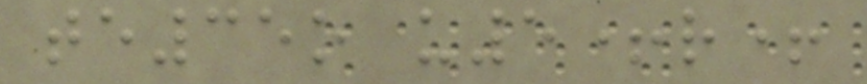te35o u5+r+
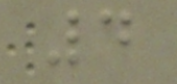4
